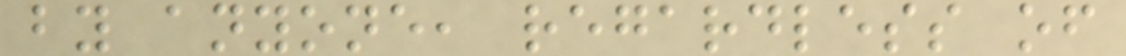by anyone, regardless of
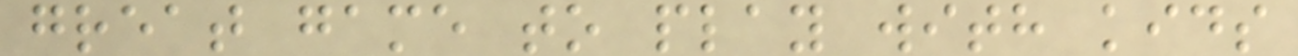great game to play with kids
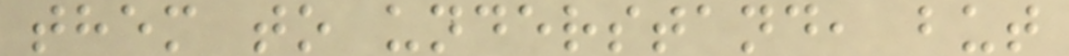them to understand, but
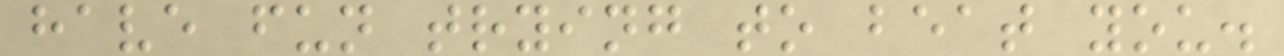have fun trying to beat you.
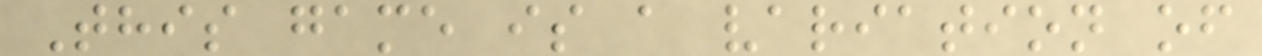This game is a variation of
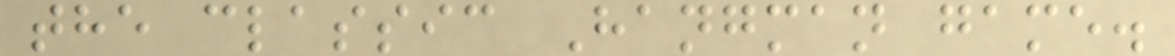the classic Hangman game.
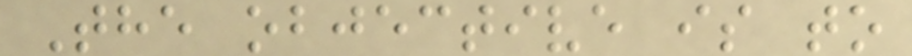The objective is to
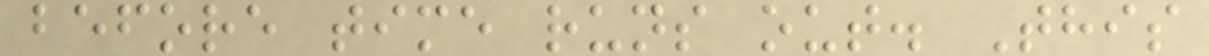before time runs out. This
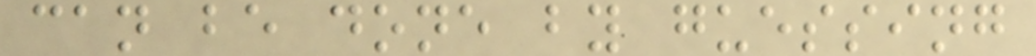can be done by guessing
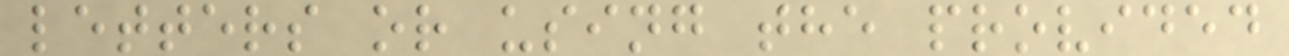letters or using the provided
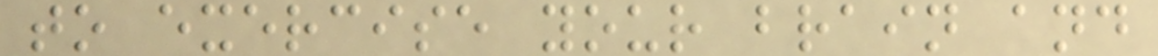to exercise your brain and
